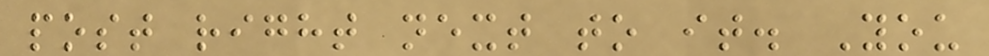post right next to it. You
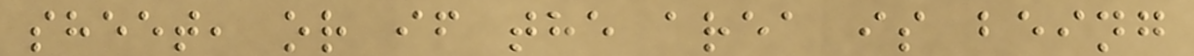sheet, or if the area is being
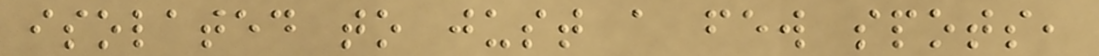isolated to just a few spots,
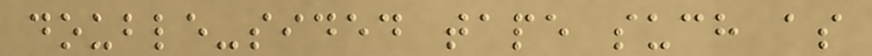double-sided tape such as
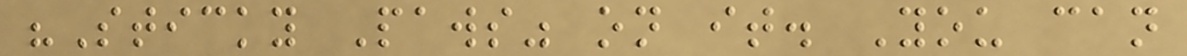"Sticky Paws" on it. You can
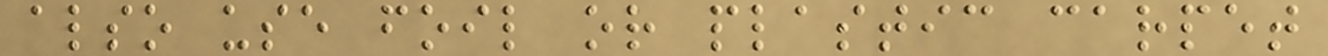also use foil or plastic carpet
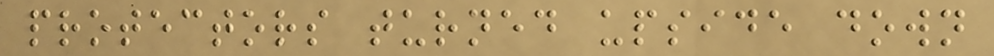protectors turned upside down
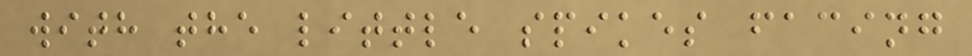with the little spikes facing
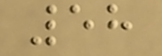58
